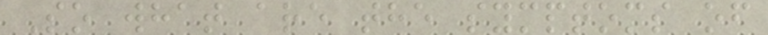So what are the symptoms of
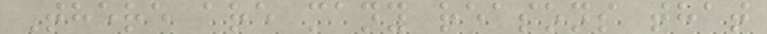There are many reasons that
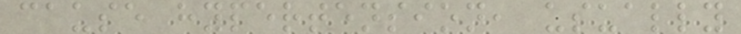cause hypertension, usually
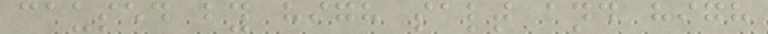caused by high salt and high
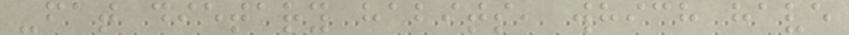-fat dietary habits, which have
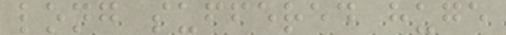long suffered huge
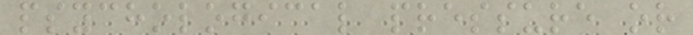psychological pressure or
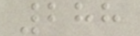288
